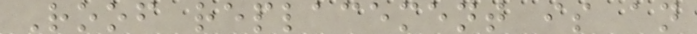Roof replacement is an
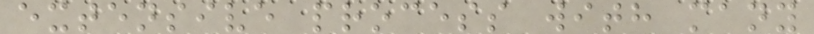extensive process with many
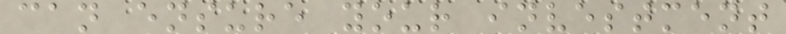can ensure your investment
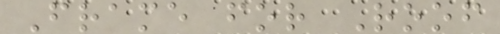Frame for Roof
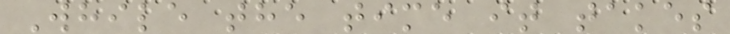While the time it takes
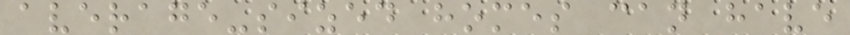average-sized homes can have
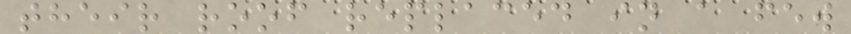their roof replaced in a few
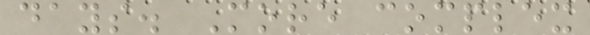days. More complex
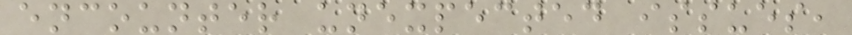encounter unexpected issues,
